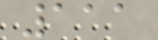111
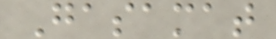Gasamat
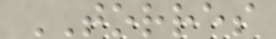TORRES
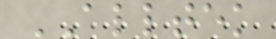ALLTEK
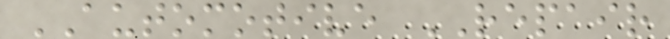AUTOMOTIVE REPAIR
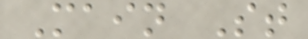Main St
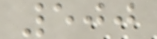500
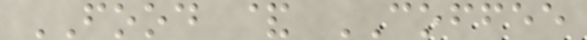FOOD & COFFEE
